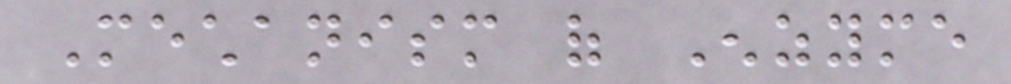Mechanism of Enzyme
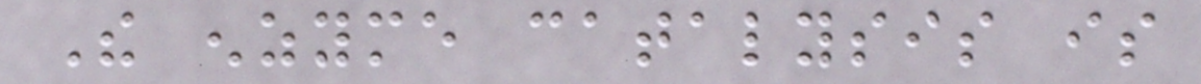The enzyme catalysis is
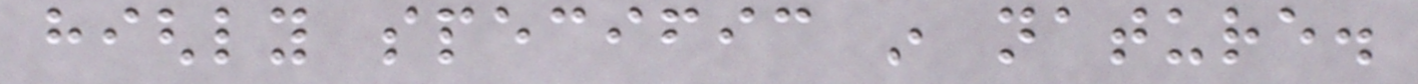highly specific in nature.
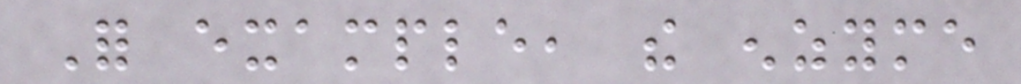For example, the enzyme
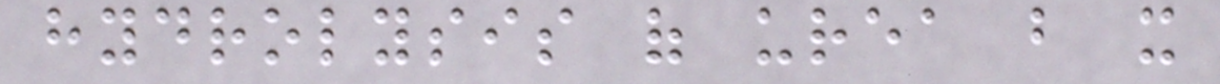hydrolysis of urea but it
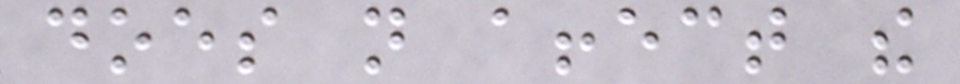does not affect the
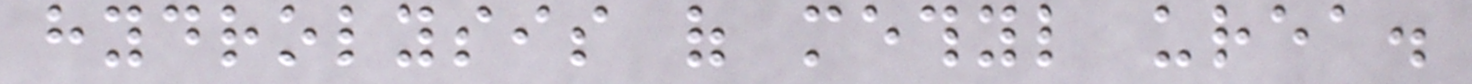hydrolysis of methyl urea.
